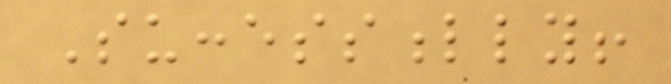Successfully!
